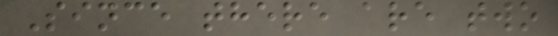Since there are two
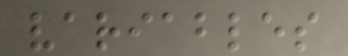variables
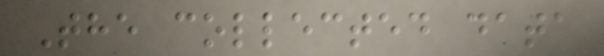The collected data
